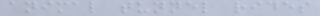animal tunnel rides
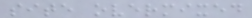site overmixed
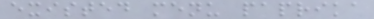existed menu paprika
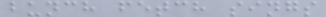bunch fetch sings
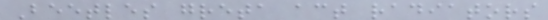Beetles greta act radiators
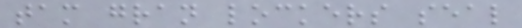tam gran lockers seal
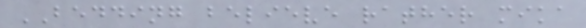BEDDING believe rather mika
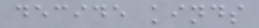decide kinds
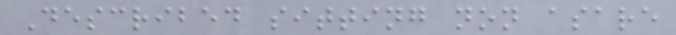Described sitting non asare
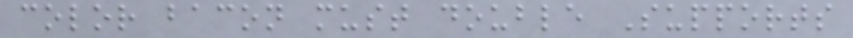color bacon must double Supports
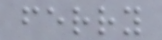ferry
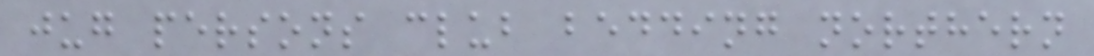jug persons club bedding northern
